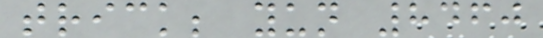trick; yun 8460
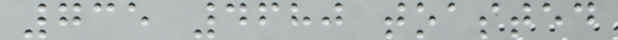735 4680 toasted
